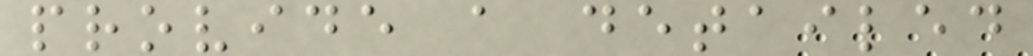provide a detailed
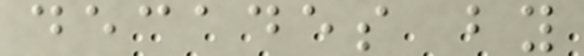decades by
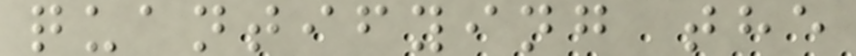quantifying the
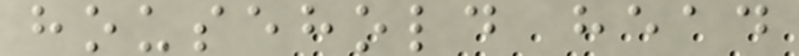household head
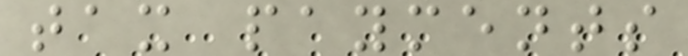tax payments
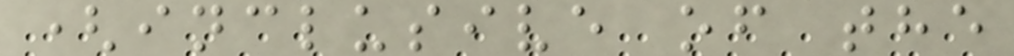(inclusive of the
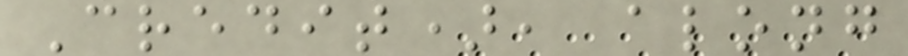Credit), along
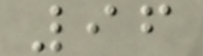96
